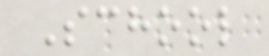School
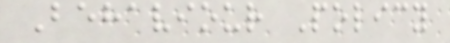Behaviour Policy
